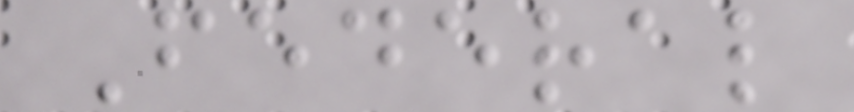Federal
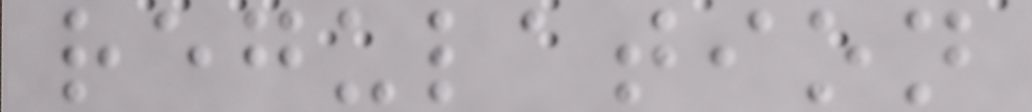regulation
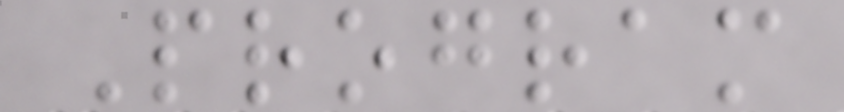Program
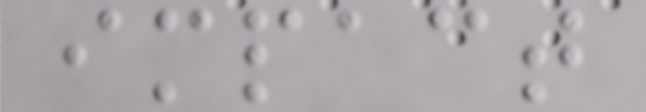impact
